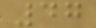47
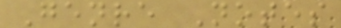Genre Notes
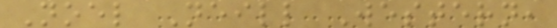Noel Neill Western,
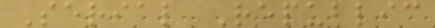Serial Republic
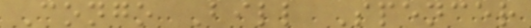Congo Bill Spencer
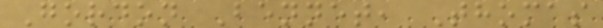Gordon Bennet, Thomas
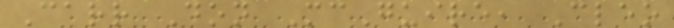Carr Don McGuire, Cleo
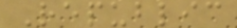Republic
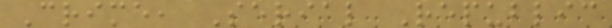Crime, Serial Republic
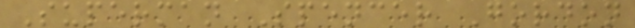Superman Spencer Gordon
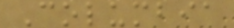Columbia
